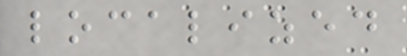localized
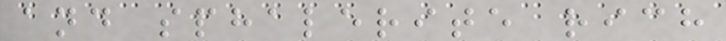and sphalerite rich
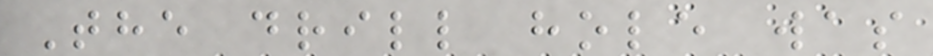The drill hole was
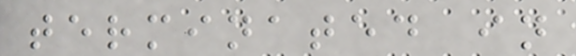terminated in
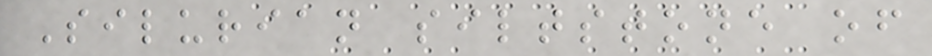Silurian siltstone of
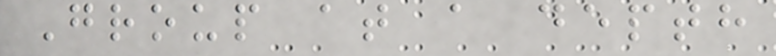Group at a depth
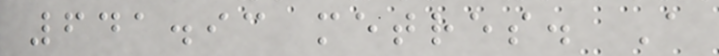641.93 metres. A
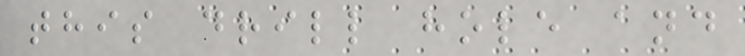this drill hole and
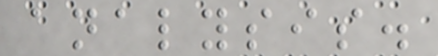analysis.
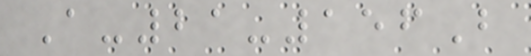A-21-156B
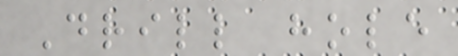Drill hole
